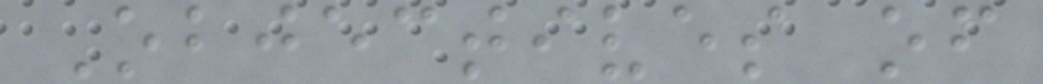Objectives of
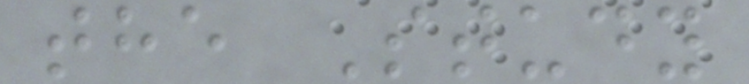the Study
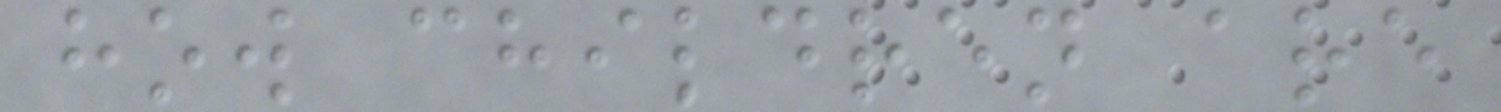how children are
